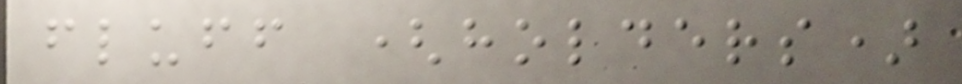fluff (holders)
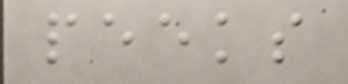peeks
